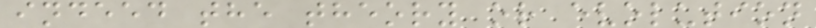indeed the theory or evolution
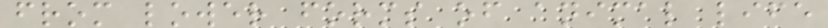from lower forms of animal life
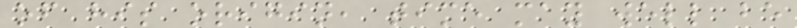of his origin, time may well be
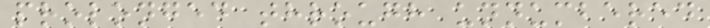prolonged through unnumbered
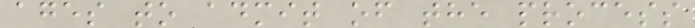ages to admit of the process
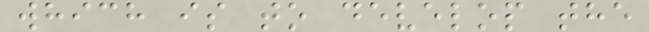which is to develop the
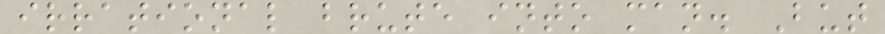irrational brute into man. But
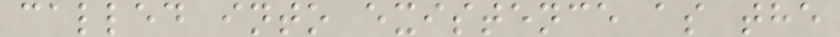called into existence as the
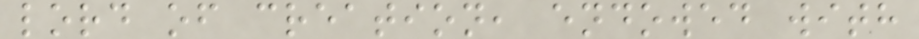lord of creation, endowed with
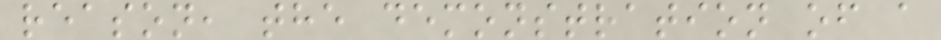reason, the demonstration of a
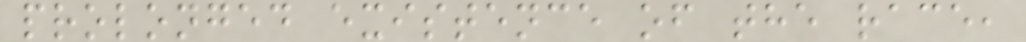prolonged existence of the race,
